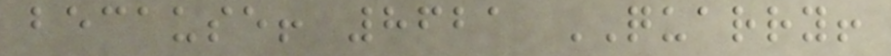because! 8621 QUARRY!
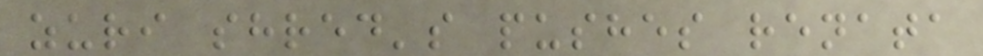zuri shred's pushes renata
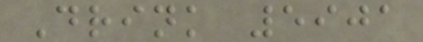Drink 5901
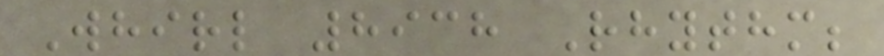Whirl 8938 Rhythm;
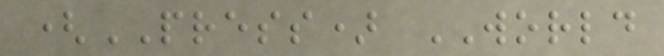(PRESS) WORLD
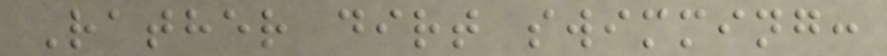Rather dirt swimming:
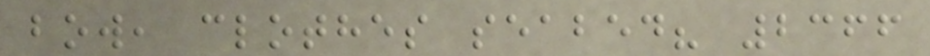bow, clothes seabed? 2366
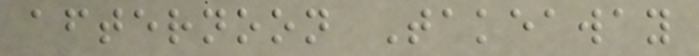afternoon Takeaway
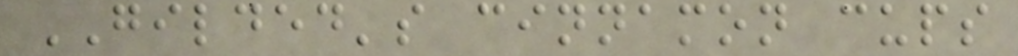GILDED's cinnamon cups
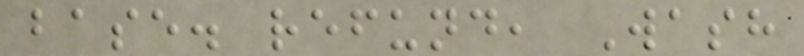base. refund, Wash
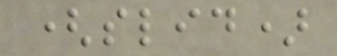(slid)
